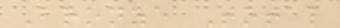Bronze Total
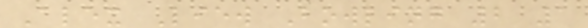Alex Liew Bowling 2 1
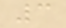3
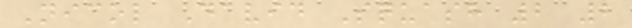Nicol David Squash 2 2
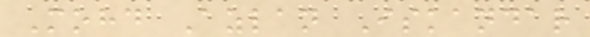Mohd Azlan Iskandar
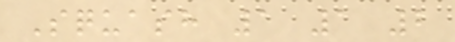Squash 1 1 2
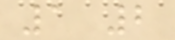1 2
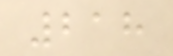218
